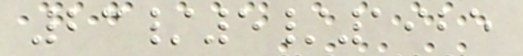23/5/1925
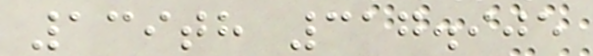139th 317.905
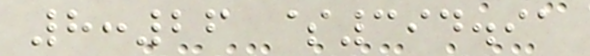8:26 $394.91
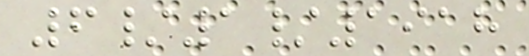6/1/1918
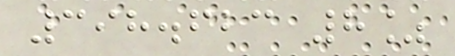398.623 8%
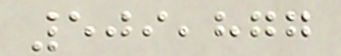509,877
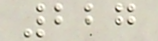227
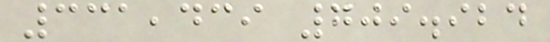331,439 709.924
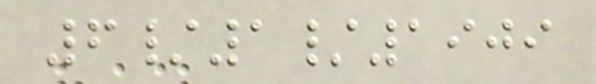6/1/1909
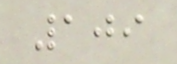109
